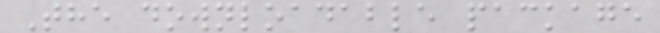The downloadable package
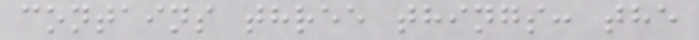contains three things: the
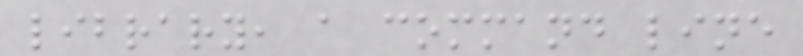library, a command line
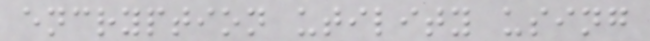encryption utility using
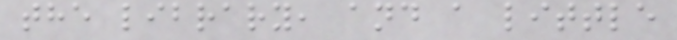the library, and a little
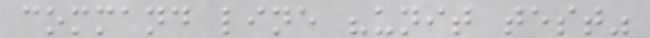command line "unit test"
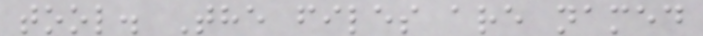tool. The files are named
